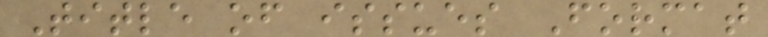Title of issues Format
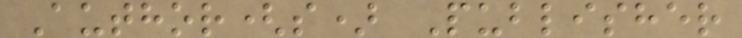Author(s) Publisher
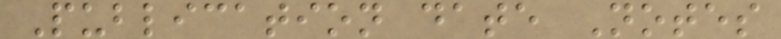Publication date Notes
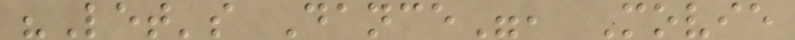"Let's Dance", Movie
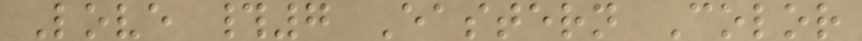Love #7 Eastern Color
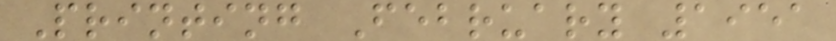Printing February 1951
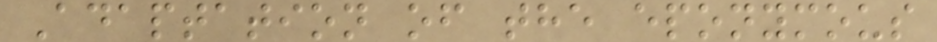Adaptation of the eponymous
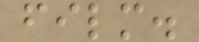film.
